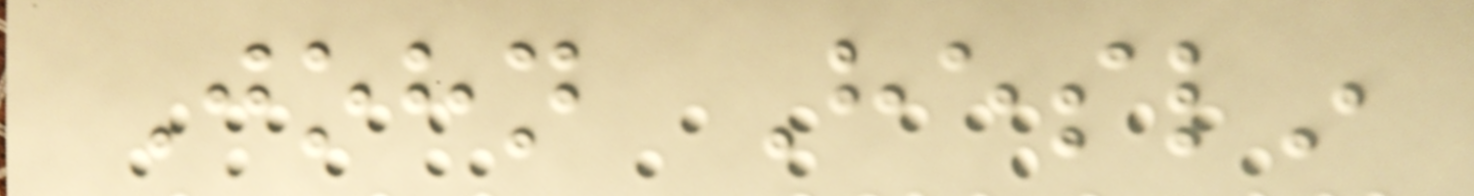John Heslin
